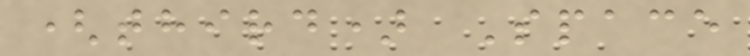(third) Space
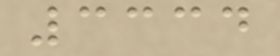3334
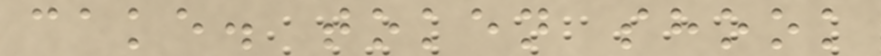cake. token shook
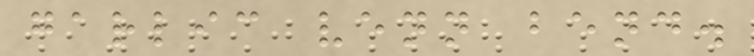garlic venn bend.
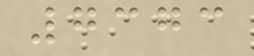7373
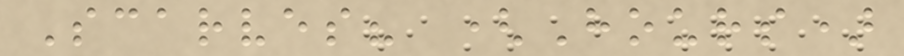Scarves? (Hours)
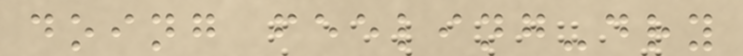doing feeling-dry
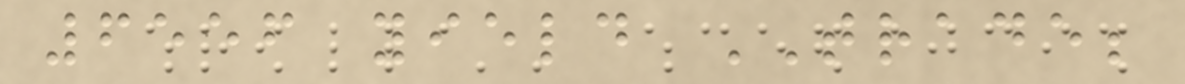6556 yield TRADE;
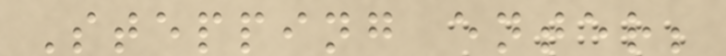Stepping enter;
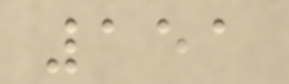151
